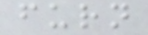furn
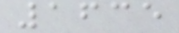1635
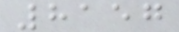8157
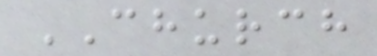CHURCH
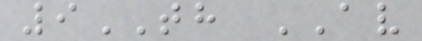9TH AV
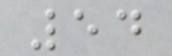54
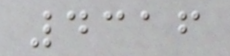4316
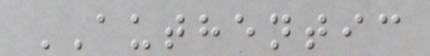AUTHENTIC
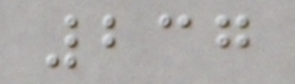237
